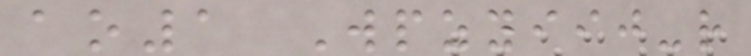ao1 Wpzyiij-r
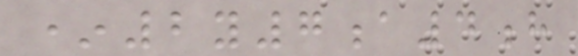*2y7a4h
